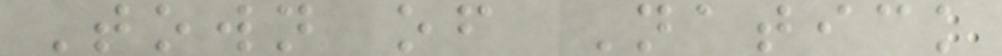Town of Natick
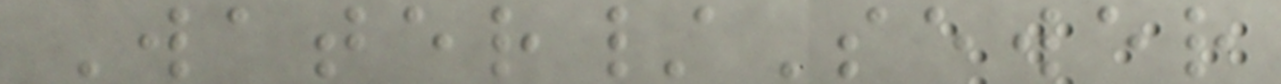Water/Sewer
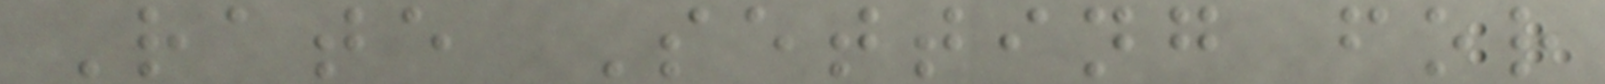Rate Setting for
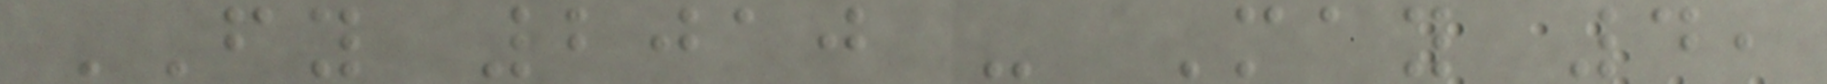FY 2010 - May 4,
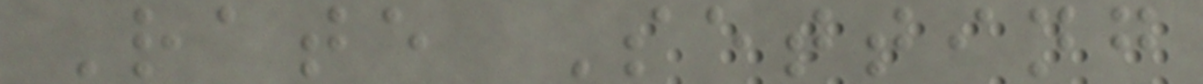Rate Setting
